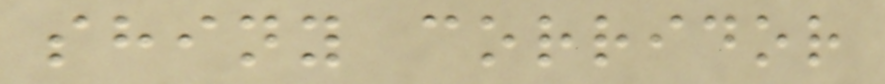shiny corridor
